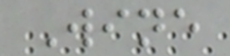Wine
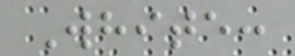White:
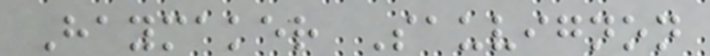Haymaker Sauvignon
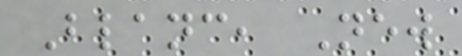Blanc, New
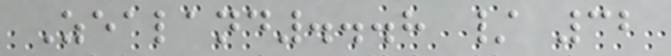Zealand...8 / 32
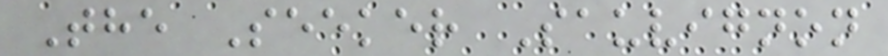The Seeker Sauvignon
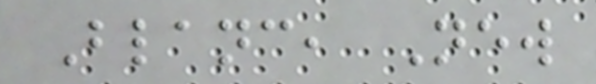Blanc, New
